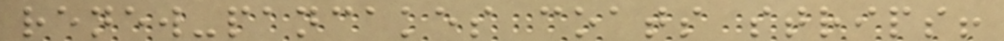renew-pancakes coats strips!
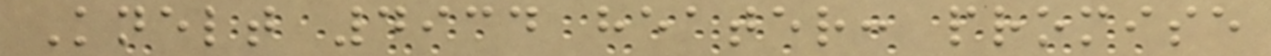Knelt 4934 heater: promise
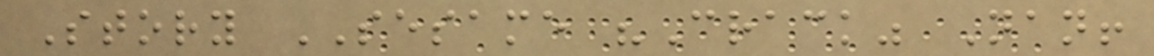Story SESAME "Crack" Nan!
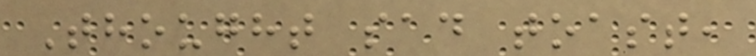Thought sad toast,
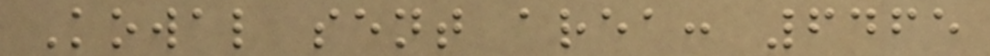Kowal sent area: 6465
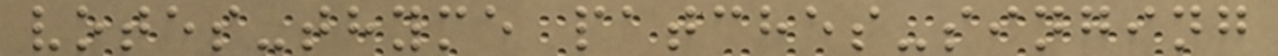votes-thyme patches-singing
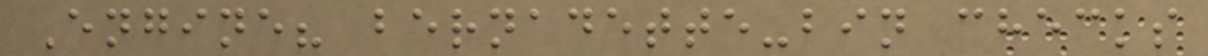Engine? bernadette-bin checks
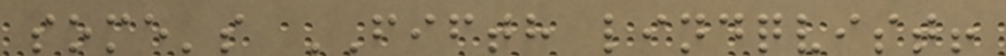some's FIFTH lindqvist!
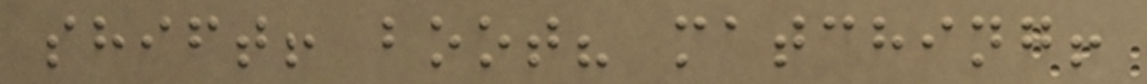shift! boot? matching!
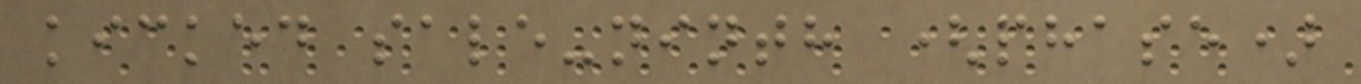kicked sale-ninth (phase)
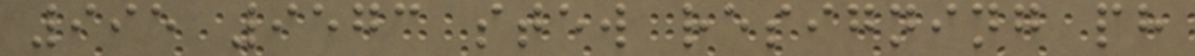995 9573 stew resigning ph
